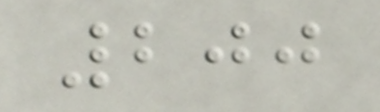200
